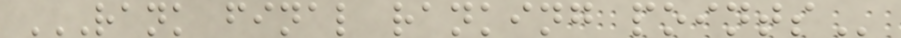RANK FINAL RANKING POINTS
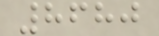8680
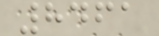8461
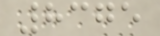8375
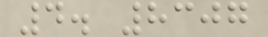4. 8307
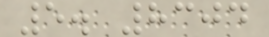5. 8304
